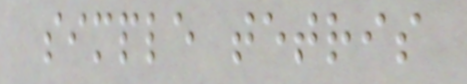simple tetris
